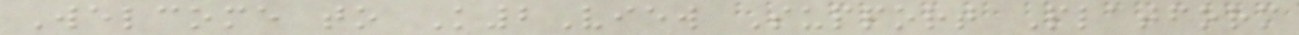Welcome to K2View Support Platform
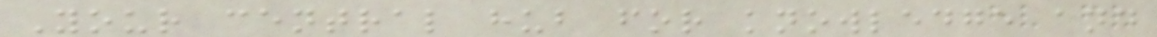Your central hub for knowledge and
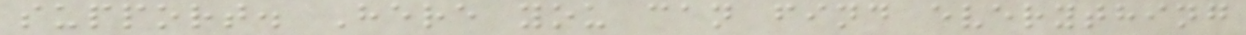support. Here you can find everything
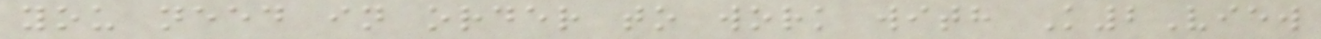you need in order to work with K2View
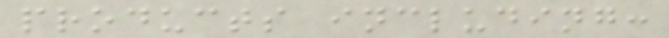products including:
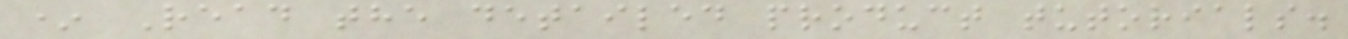* Read the detailed product tutorials.
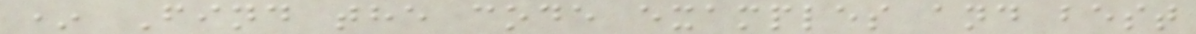* Find the code examples and best
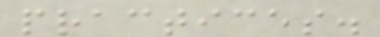practices.
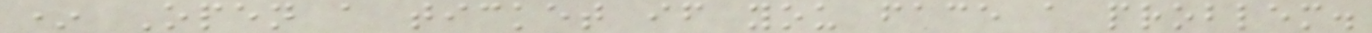* Open a ticket if you face a problem.
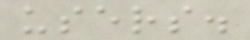users.
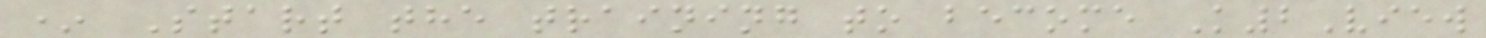* Start the training to become K2View
